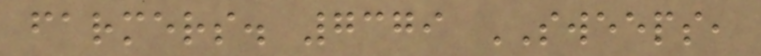farmers. 7379 SWEEPS,
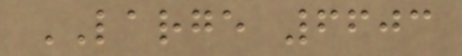LARGE 6603
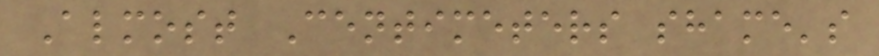Almost Centimeters shame's
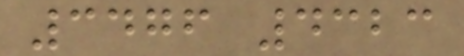3476 4323
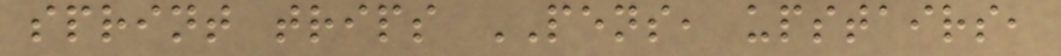sprint trips PENS, upstairs,
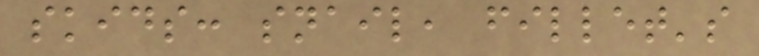skids: snail, fillet's
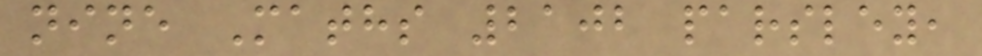nine Maths 2102 parsley,
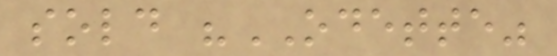sold "ODETTE"
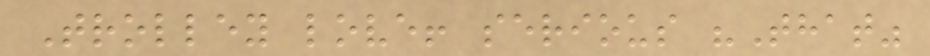Trolley love! serious "That"
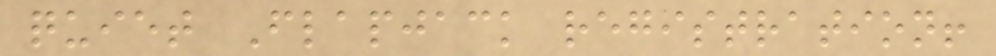quiet Flapjack registration!
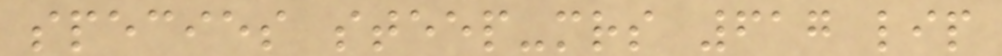species steep-mrs 617 lip
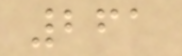261
